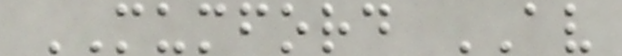MUMFORD AV
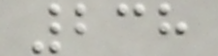238
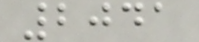2041
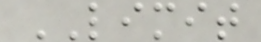LIMIT
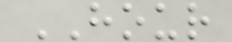HOUR
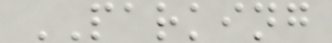PARKING
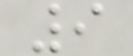9
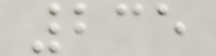235
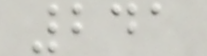241
